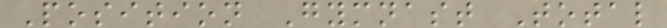Position Gymnast Total
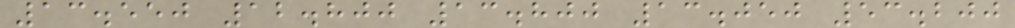13.550 12.800 13.800 13.050 53.200
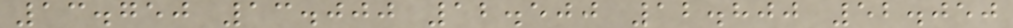13.750 13.000 12.500 12.800 52.050
